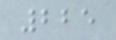225
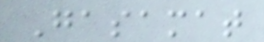Gasamat
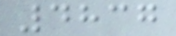4837
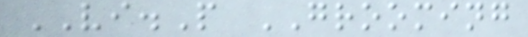VI.P GROOMING
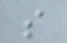s
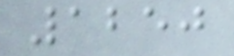1250
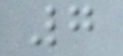7
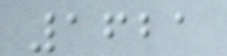1621
